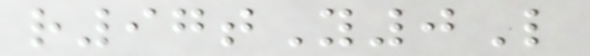r97tY0L
